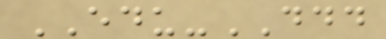EDU-DDD
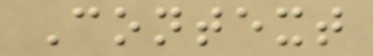Context
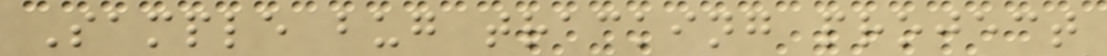Sample bug tracking project
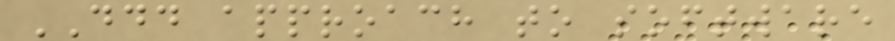DDD approach to software
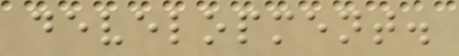development.
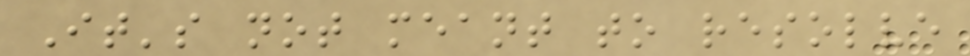It's not meant to resolve
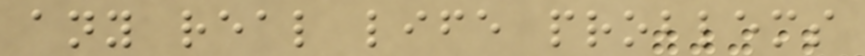any real life problems
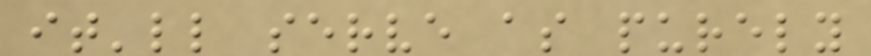it'll serve as purely
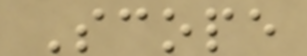Scope
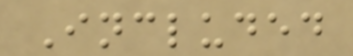Included
